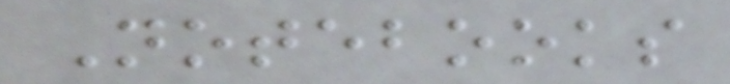Notebooks
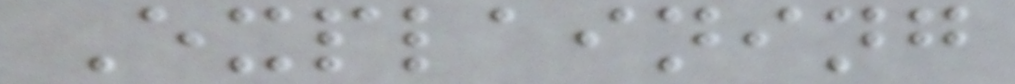Explaining
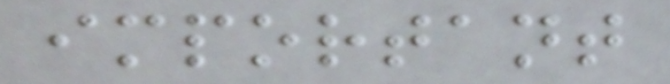important
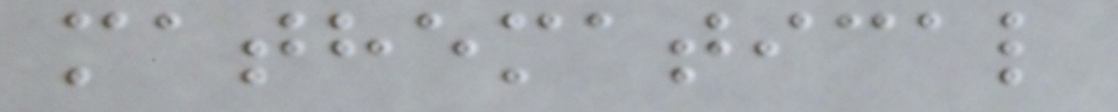mathematical
